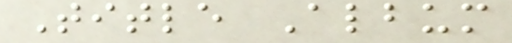Title Album
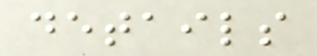details
